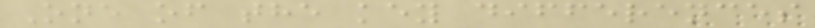One of the key differences
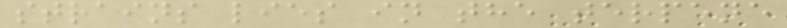strains lies in the terpene
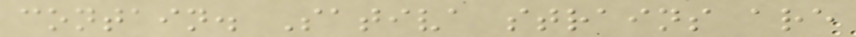contain. Sativa strains are
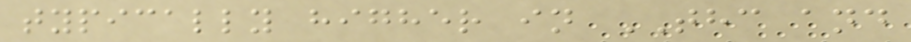typically higher in THC and
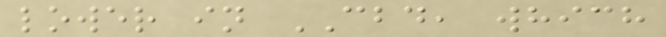lower in CBD, which
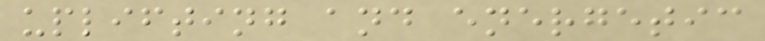uplifting and energetic
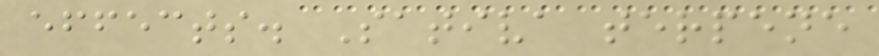effects. Sativa terpene
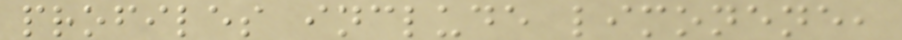profiles include limonene,
